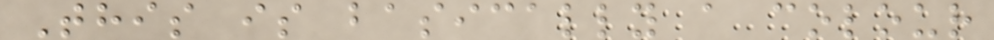This is basically a colour
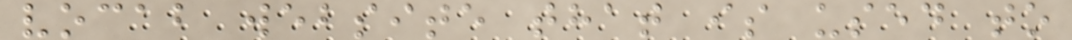vocab website that is used to
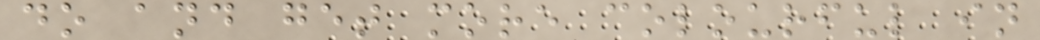do and get more colourful in
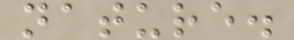nature.
